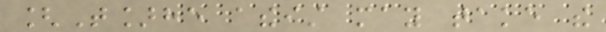[T]he atheist may take the
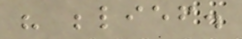his belief.
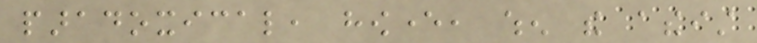paradoxical, however, when the atheist
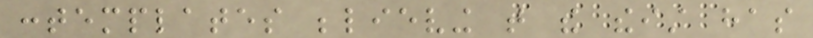contemplates believing that the theist has
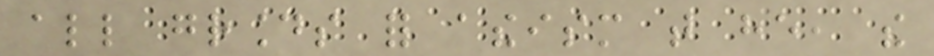all grounds for atheism that he, the
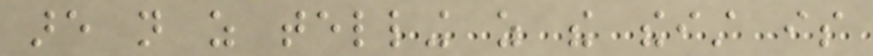are not as telling as the theist is
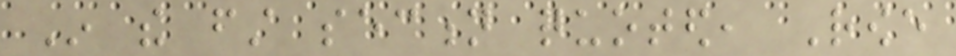In the first section quoted, Rowe
